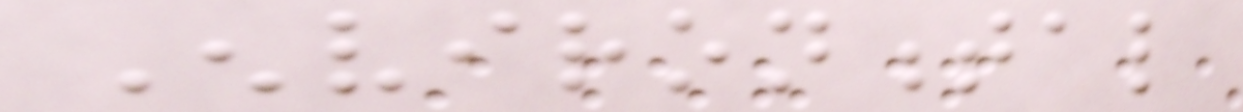Environmental
